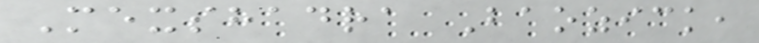Mexshadra Baozick,
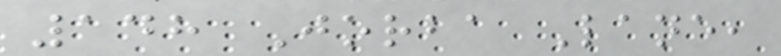148 Jorba Lane,
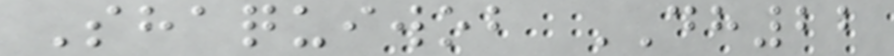Shaquiwob DH22
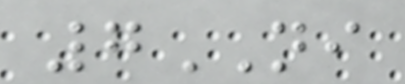7NI
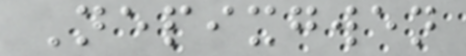Nepixgwen
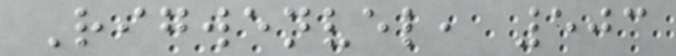Rigwenvel, 503
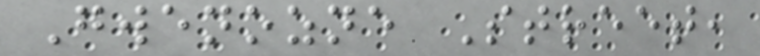Gwenozne Street,
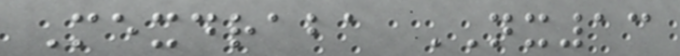Mexdraba NX13
